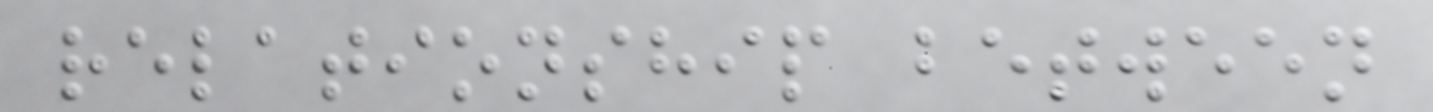relationship between
